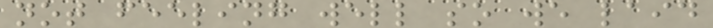not feeling well so we laid
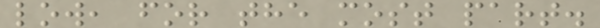low, for the most part.
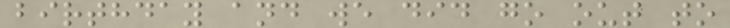birthday and we did go out to
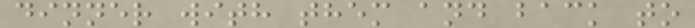dinner with them and back to
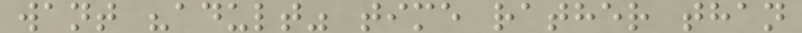want "adult" time rather than
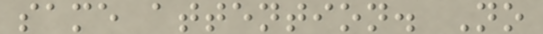same attention. No
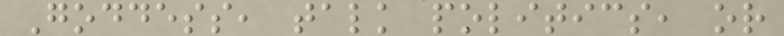Goddess, talk politics, or
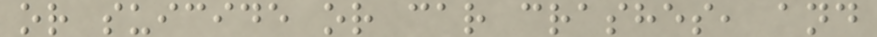or suicide or car crashes, and
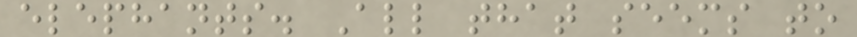elephants. All that seems to
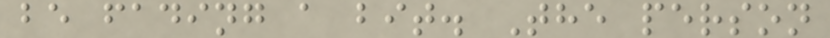be fading a bit. The person
